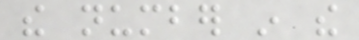the number in the
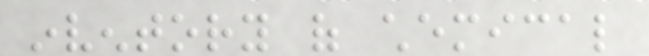inventory of chemical
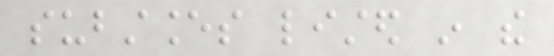substances listed in the
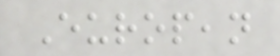European
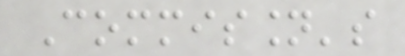Commission's
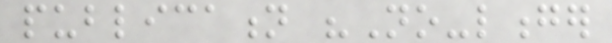publication "No-longer
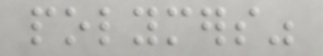polymers"
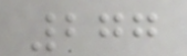277
